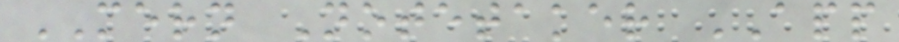MERN Notetaker APP
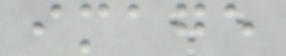image
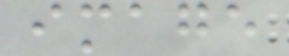image
